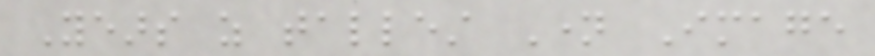Years as tallest Name Image
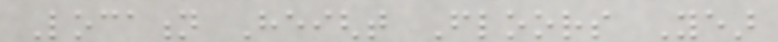Location Height Floors Year
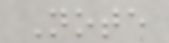Note
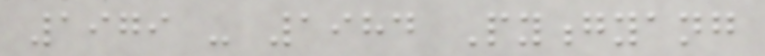1979 - 1984 Pyongyang
